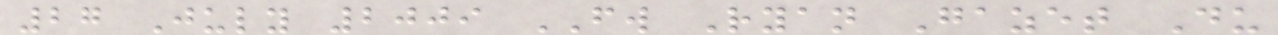27 July 2009 FW Ryan Gazet Du
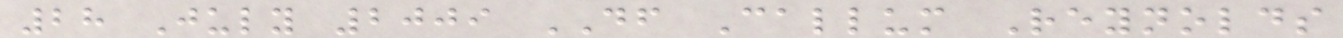28 July 2009 DF Callum Reynolds
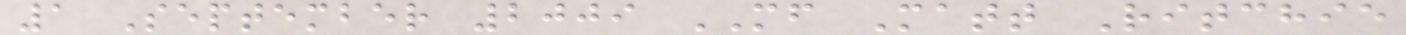1 September 2009 MF Matt Ritchie
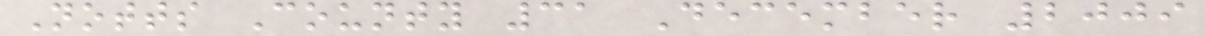Notts County 31 December 2009
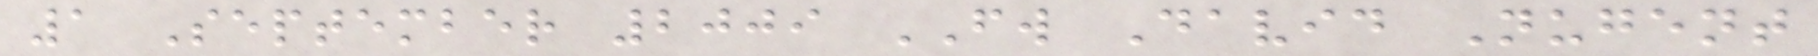1 September 2009 FW David Nugent
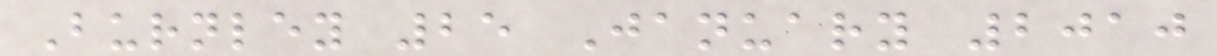Burnley 25 January 2010
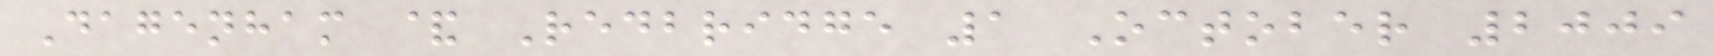Dagenham & Redbridge 1 October 2009
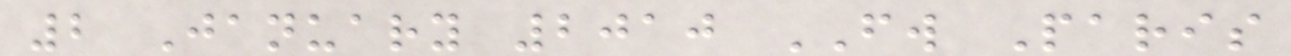2 January 2010 FW Paris
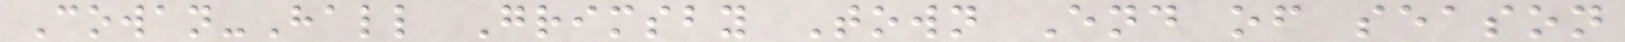Cowan-Hall Grimsby Town End of season
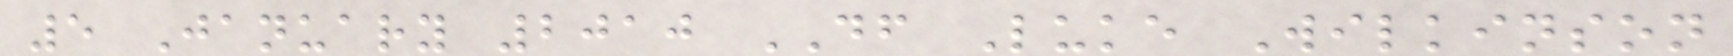5 January 2010 DF Luke Wilkinson
